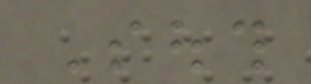South
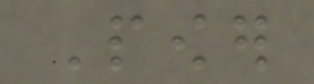Power
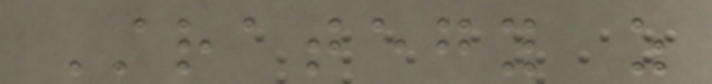Strategy as
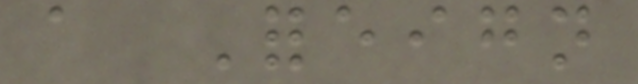a Foreign
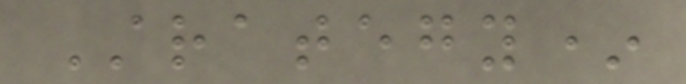Strategy*
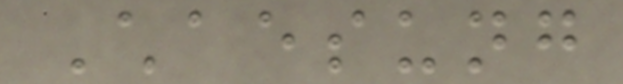Chaesung
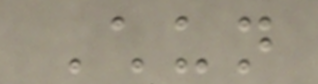Chun
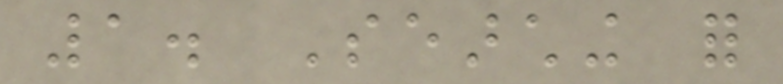1. Searching for
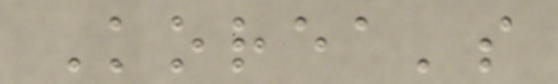Korea's
